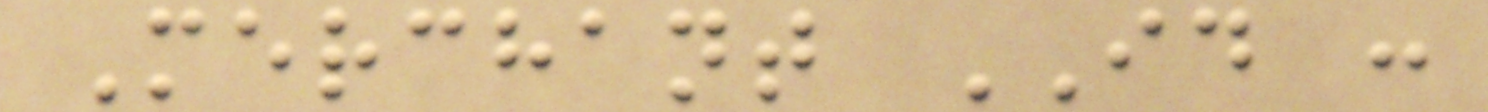Merchant ID :
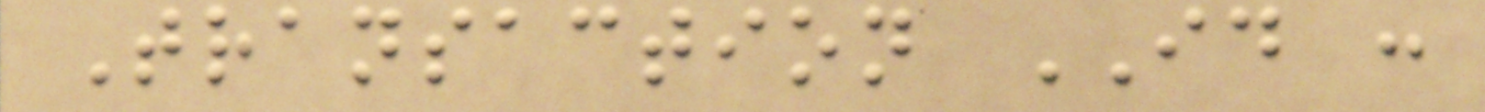Transaction ID :
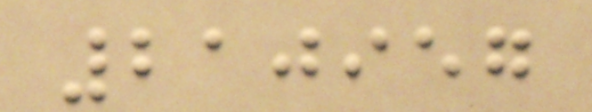210957
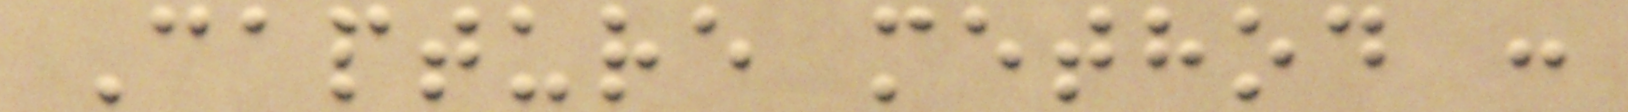Capture method :
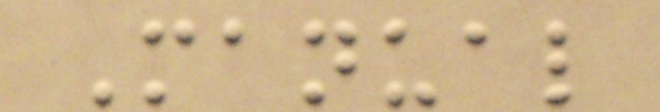Manual
